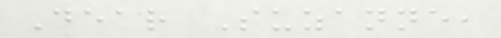Dear Suzanne,
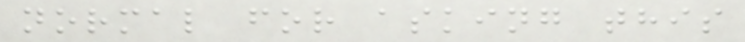normal for asking this
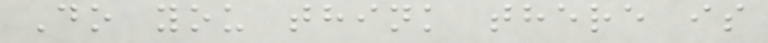Do you think there is
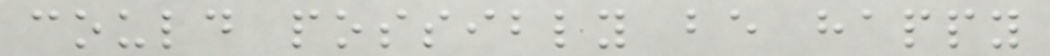could possibly be happy
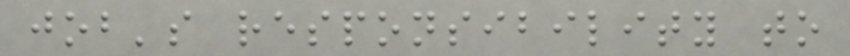job's responsibility to
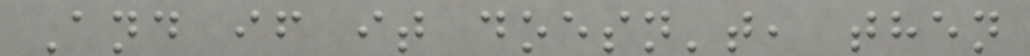And if it doesn't, then
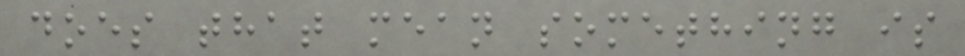does that mean something is
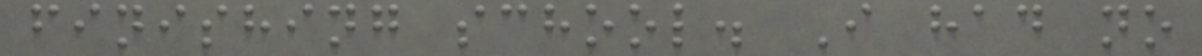finishing school. I had no
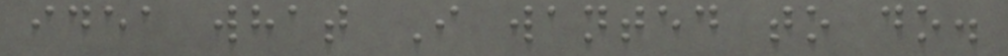idea what I wanted to do.
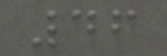46
